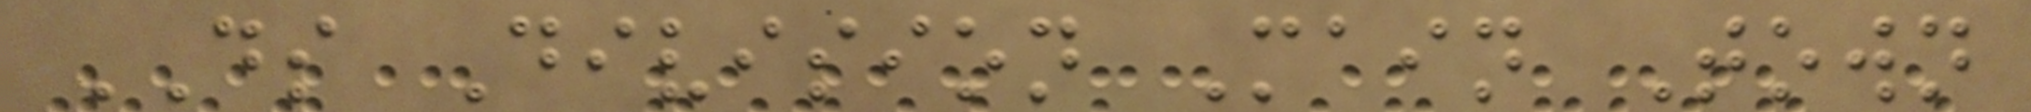DS Division Main Town
